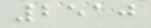2510
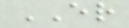ER
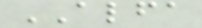ALFA
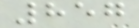857
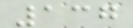137
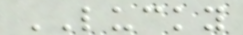LUCKY
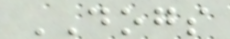DOGS
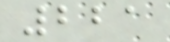221
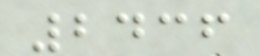2436
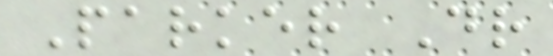Parker Dr
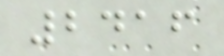2416
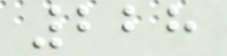228
